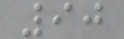90
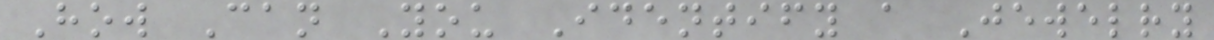How Can You Identify a Jewelry
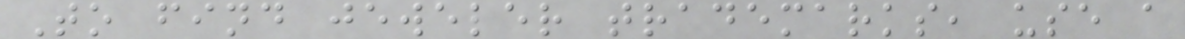To find jeweler trademarks, use a
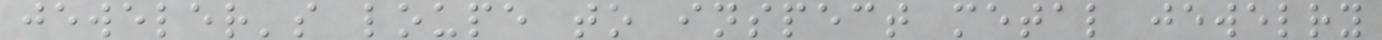jeweler's loupe to inspect metal jewelry
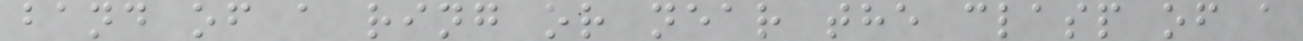band of a ring or near the clasp of a
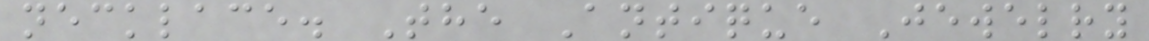necklace. The Antique Jewelry
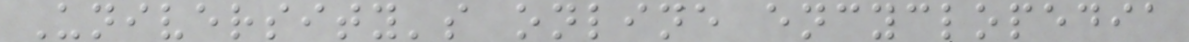University's online encyclopedia
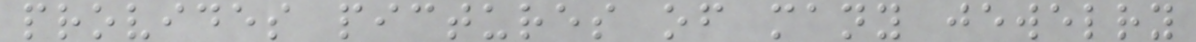provides pictures of many jewelry
